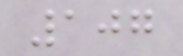107
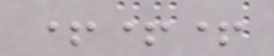+++
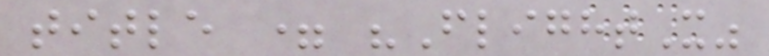title = "FlightX"
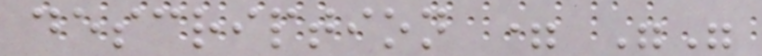description = ""
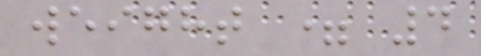weight = 4
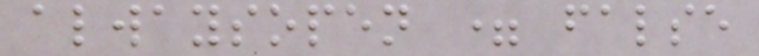alwaysopen = false
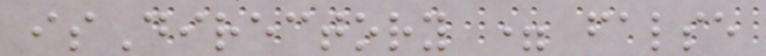isDirectory = false
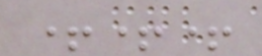+++
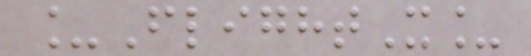_FlightX_
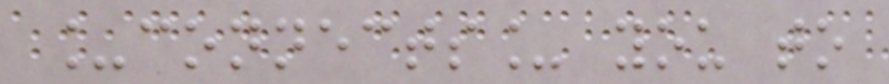_connects_ you to
